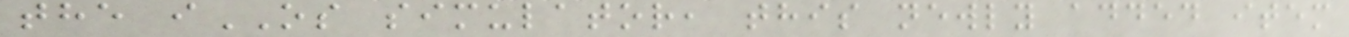the iOS simulator, this newly added item
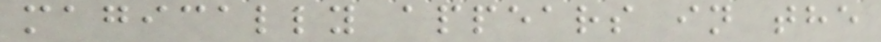magically appears in the
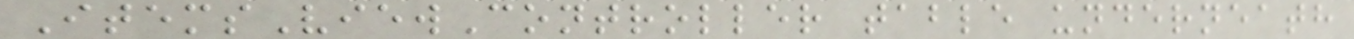ItemsViewController table underneath
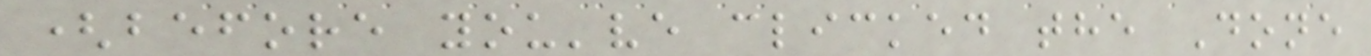(before you've clicked the Done
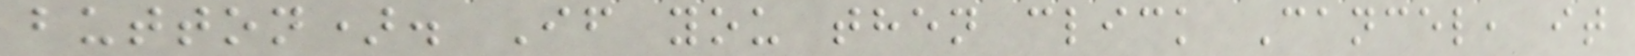button). If you then click Cancel, it
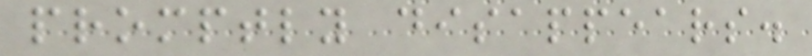promptly disappears.
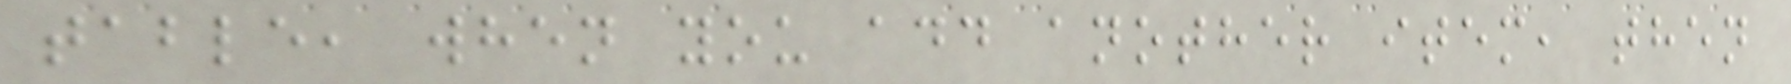table, when you add another item, then
